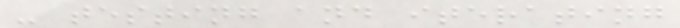- testing and iterating
